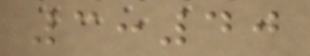3:40
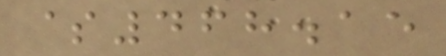$468.15
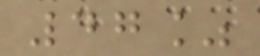47%
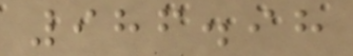986.98
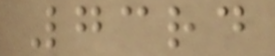73rd
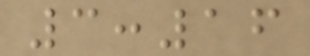3:16
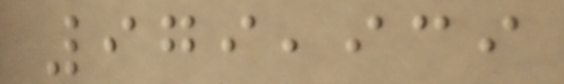979,939
